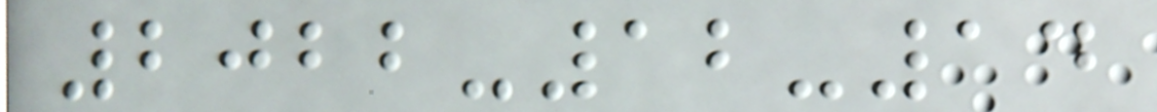2022-12-14
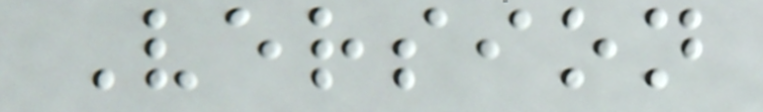Version
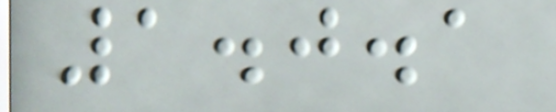1.0.1
